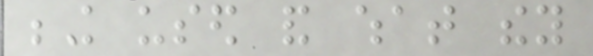being used and what they
